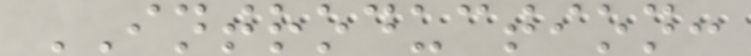INTRODUCTION:
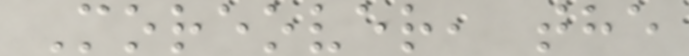Moreover, the
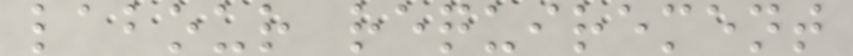labour requirement
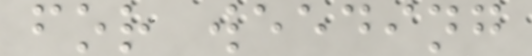for weeding
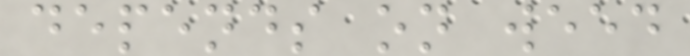depends on weed
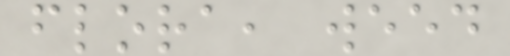flora, weed
